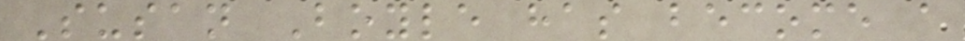Susan Boyle has become a
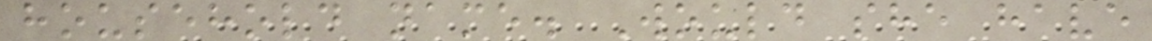household name. Would she have
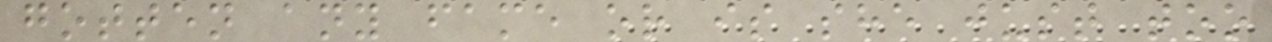gotten any fame or is she just too
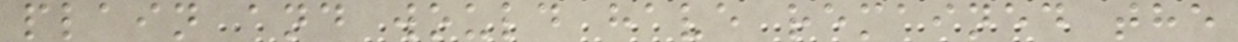plain and would have remained the
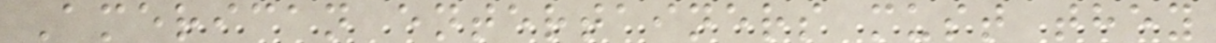American entertainers must they
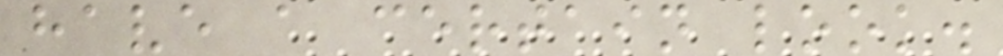have a certain look.
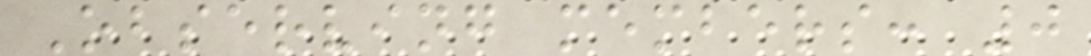Observing members: 0
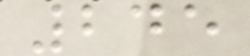245
